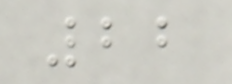22
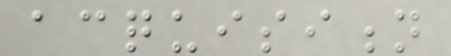acquisition
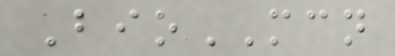BioMCN
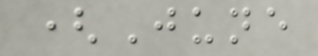(June
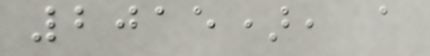2015), a
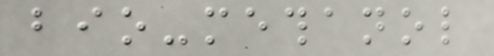bio-methanol
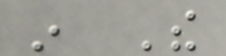in The
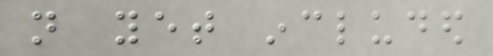not yet included
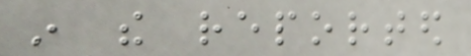in the reported
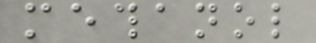methanol
